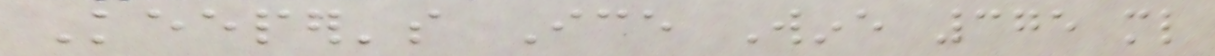Keeper's Ice Wine 375 ml
